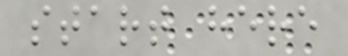start here
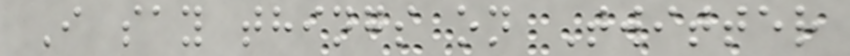I say things on Twitter
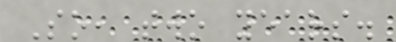So, two years.
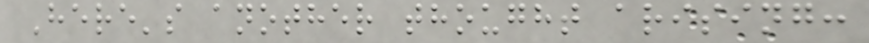Here's another thought arising:
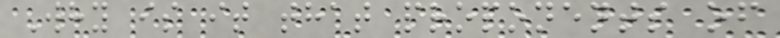Why is it that proponents of
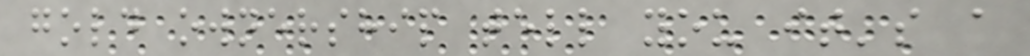gold ownership tell you it's a
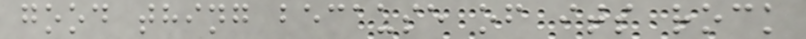good thing because of its rock
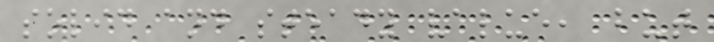solid and steady value, but
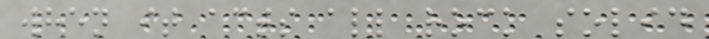when it acts all rock solid
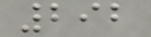292
